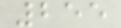255
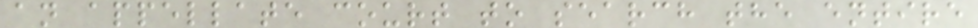an appellate court to search the entire
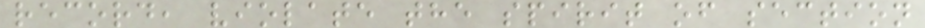record, violate the spirit of section
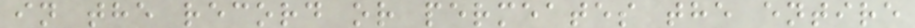in the record or permeates the entire
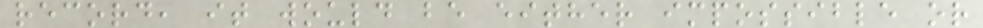record, it would be either impossible or
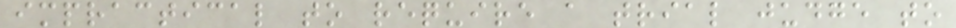impractical to require a trial judge to
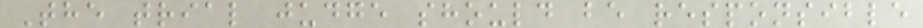The trial judge should be responsible
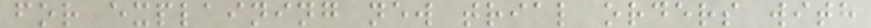for explaining new trial orders with
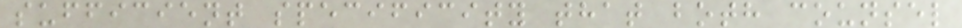sufficient specificity that both counsel
